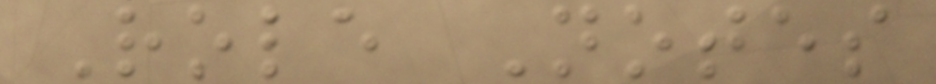Role Notes
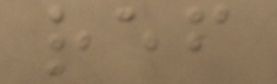ref
